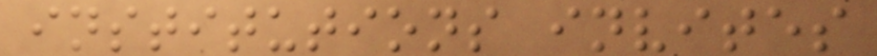institutions invites
